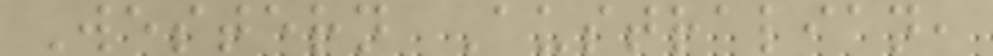Western Australian,
